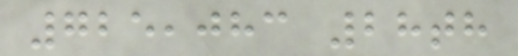725,083 28th
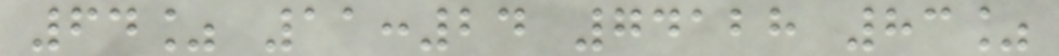64% 11:24 74128 83%
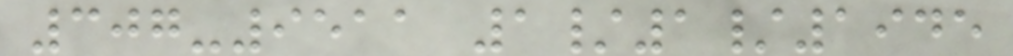307-9511 1/1/1945
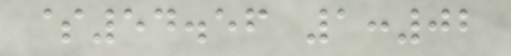$54.56 1:02
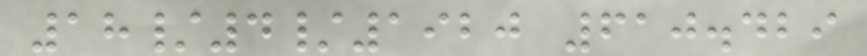18/4/1920 610.429
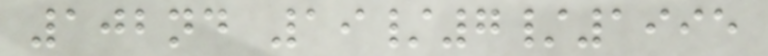102nd 19/7/1995
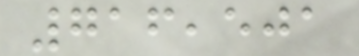716,501
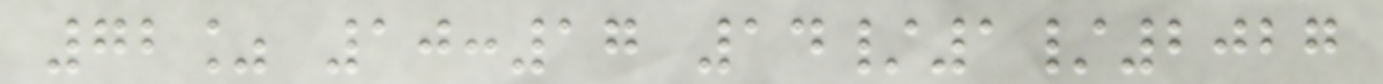72% 10:17 14/1/2027
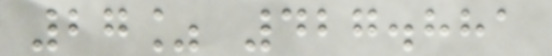27% 427.881
